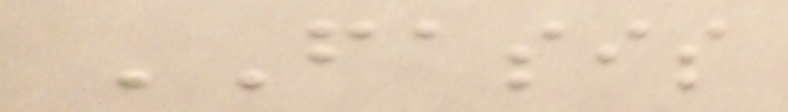FASIS
